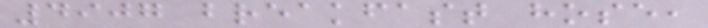4907 breakfast hose,
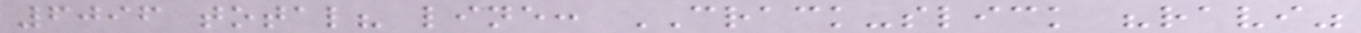6096 total? line: CRACK-slick "ravi"
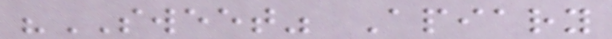"SWEET" Apiary
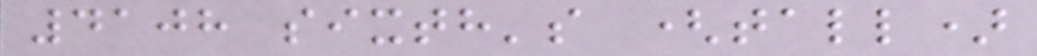4108 sixth's (tall)
